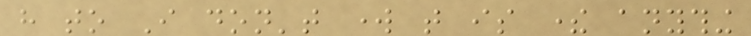have to I don't work that is there anything
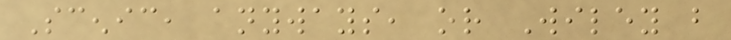Scenic, anyways, or Wiley but
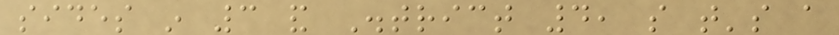sides in 3 and District 4, so that's a
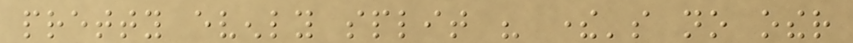pretty evenly split his there's no other
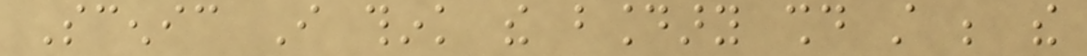Scenic I think the boundary should still be the
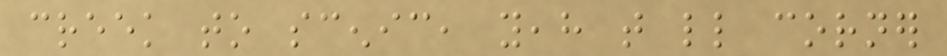creek to scenic, yeah that little corner
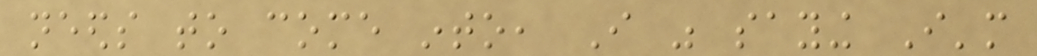needs to come into, I was saying I'm
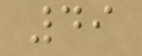49
